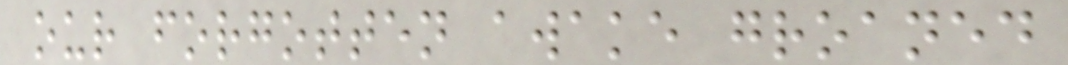our forgotten awake groaned
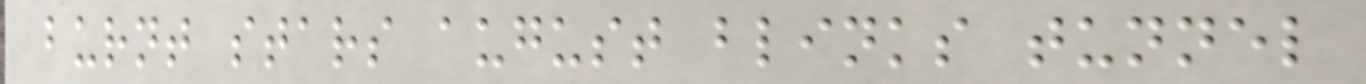burnt stars august blinks tunnel
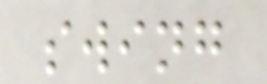swing
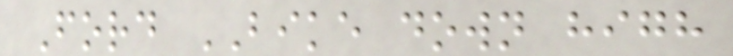Ford BIKE down high
